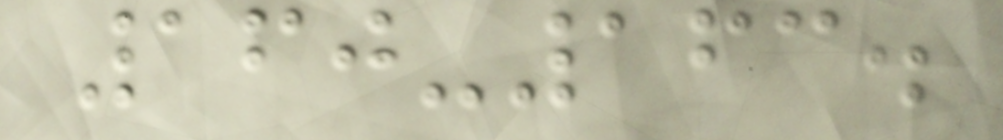160-163.
